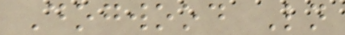Dogwood Ln
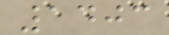1403
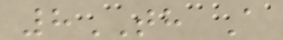8TH A
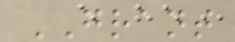GRANT
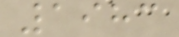1983
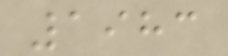1983
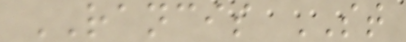RANCIS ST
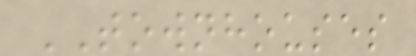TOWNHOUSES
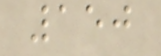150
